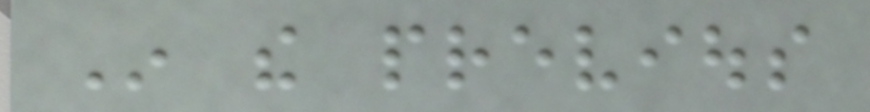In the previous
